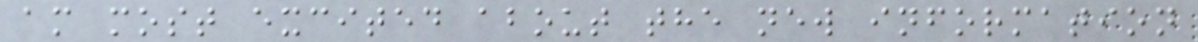am most excited about the new information
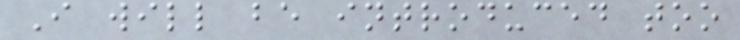I will be introduced too
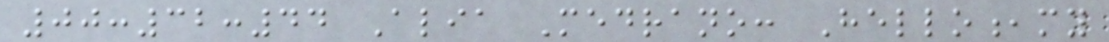00:32:44 Alia Medrano: Hello,my
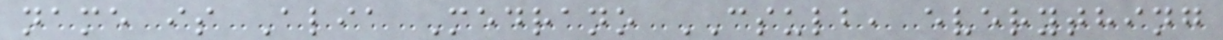name is Alia Medrano CSULB, everything
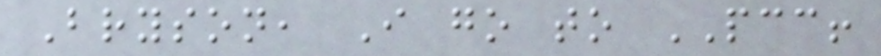Bryson, I go to PCC!
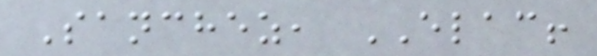Sanchez, ELAC!
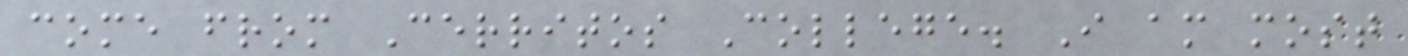come from Cerritos College. I am most
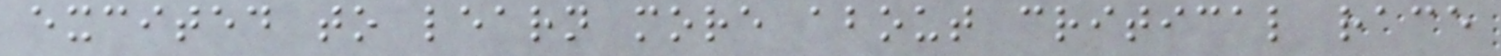excited to learn more about critical race
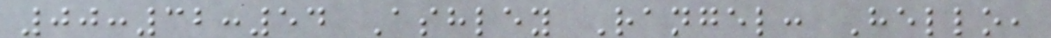00:32:54 Ashley Rangel: Hello,
